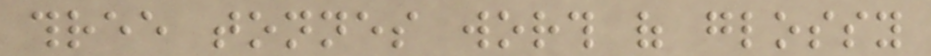three tonnes worth of glossy
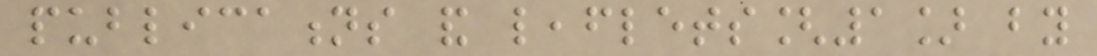publications and leaflets[1] by
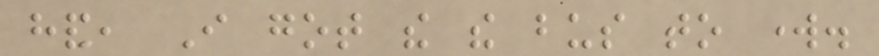hand, I got the the bus to work.
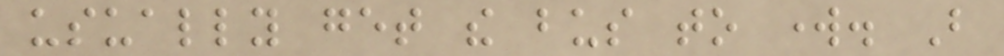usually get the bus to work. But
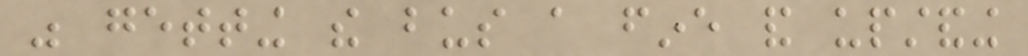was getting the bus a fine and upstanding
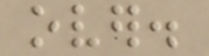over.
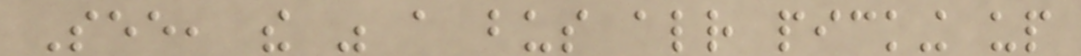See, the was a bus already picking up
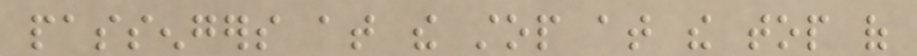passengers at the stop at the top of
